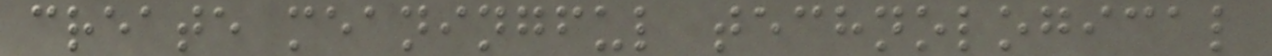create meaningful technological
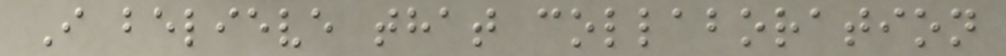I believe that collaboration
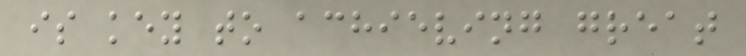is key to achieving great
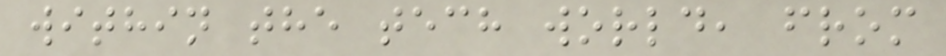within the tech world, from
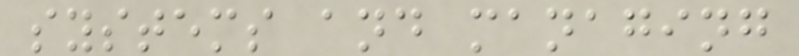systems and managing
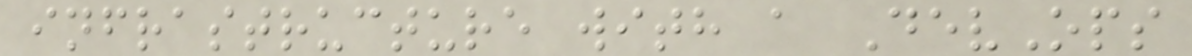infrastructure with a DevOps
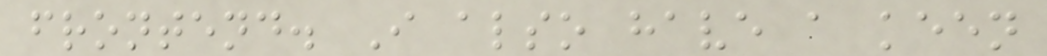frontend. I also have a keen
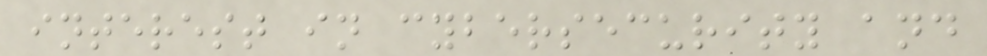interest in cybersecurity and
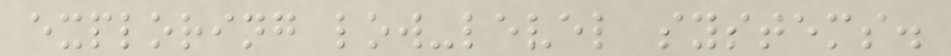exploring low-level systems.
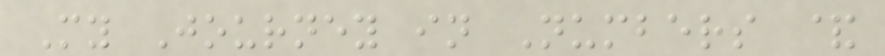My Journey in Numbers &
